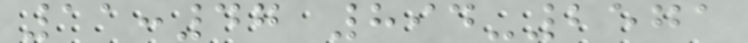11:47 894-2571
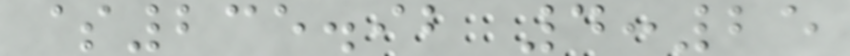$235.92 4:25
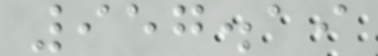957.19
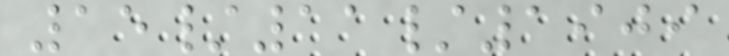15/11/1909
